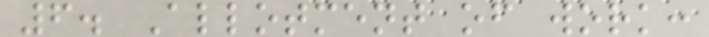6. Allotment of work:
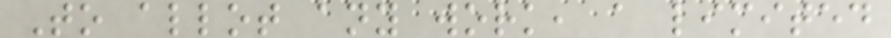To allot any work, a limited
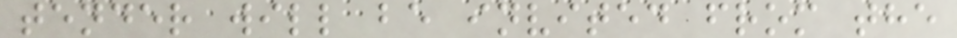tender will be invited from the
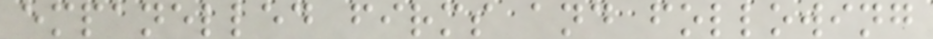empanelled firms and following
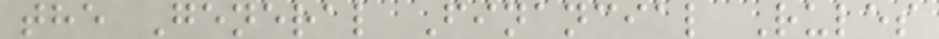the General Financial Rules
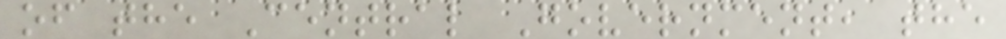of the Central Government, the
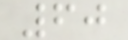60
